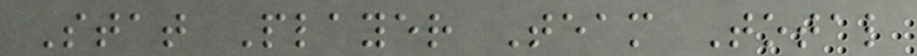Stat Player Team Total
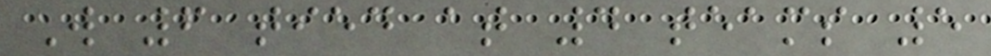W 6 tied at 4 teams 5
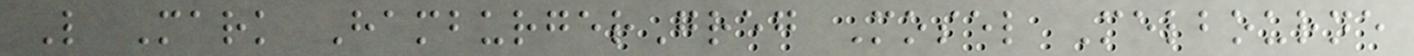L Mark HamburgerGreg Mosel Melbourne
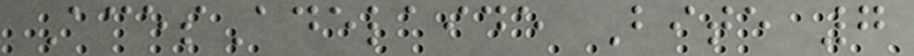AcesAdelaide Bite 7
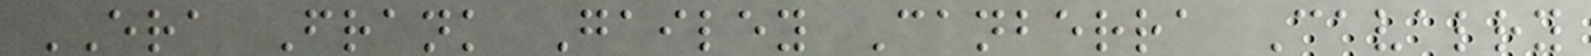ERA Frank Gailey Canberra Cavalry
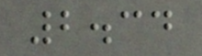2.34
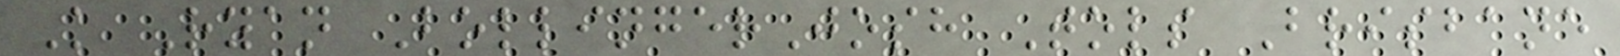K Ryan BollingerJosh Tols Brisbane
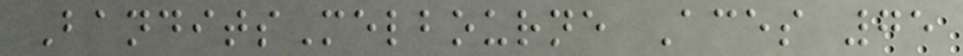BanditsMelbourne Aces 75
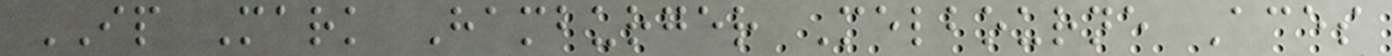IP Mark Hamburger Melbourne Aces
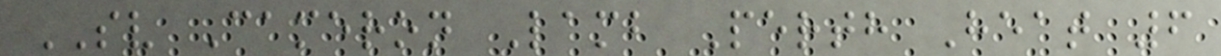SV Cameron Lamb Perth Heat 6
